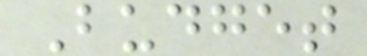Budget
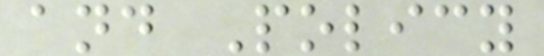and Policy
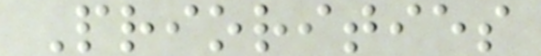Priorities
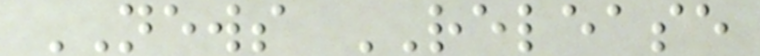NEWS RELEASE
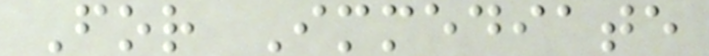For Immediate
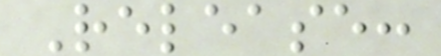Release:
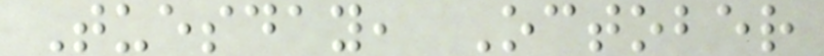Tuesday, October
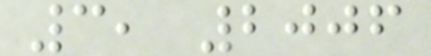3, 2006
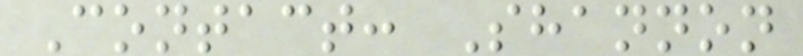Contact: Shannon
